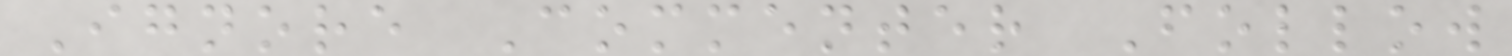Ignore Commenter Follow
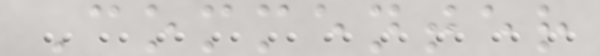Commenter
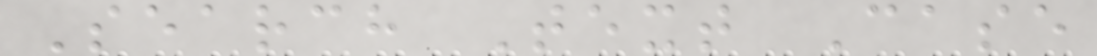Search Text Case
